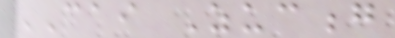CAI Zucong
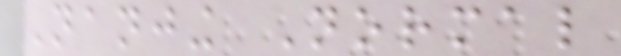Nanjing Normal
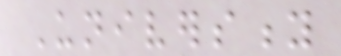University
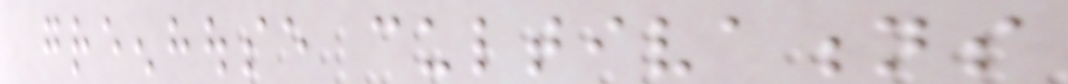greenhouse cultivations
